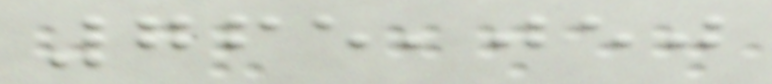765,050
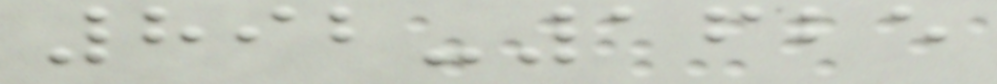892-1625
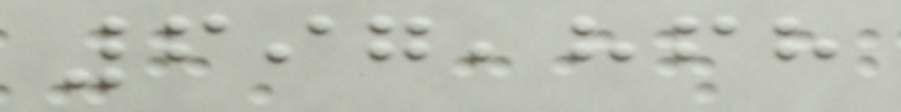697,868
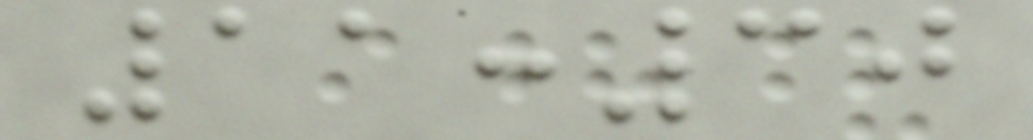11:30
